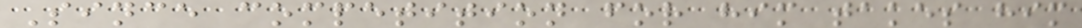Since competition for him takes him
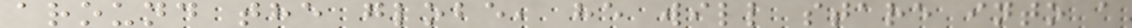around the globe, he will stare into a
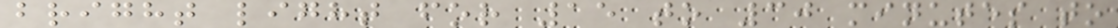bright light for 15 to 30 minutes to
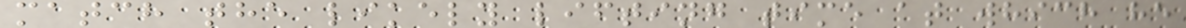match the likely lifting time at which he
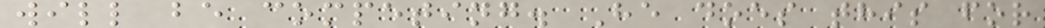will be competing. He does this for
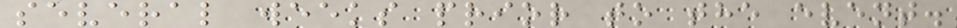several weeks prior to the event.
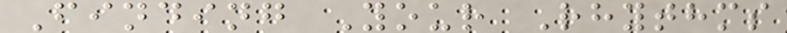Finding Your Rhythms
